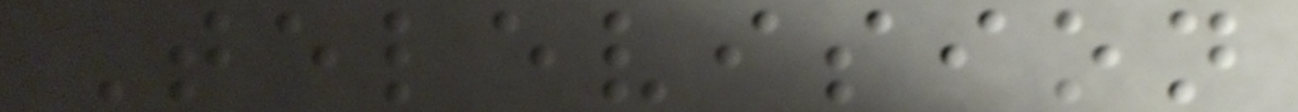Television
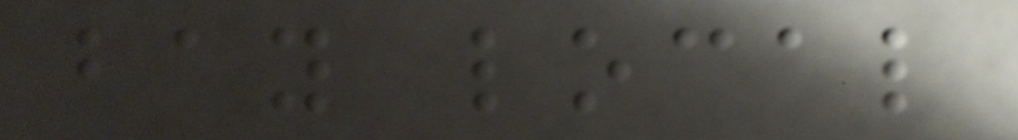bay local
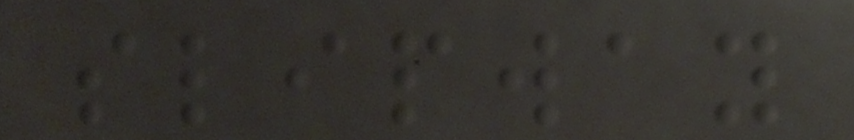slipway
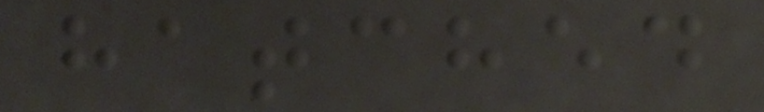hatched
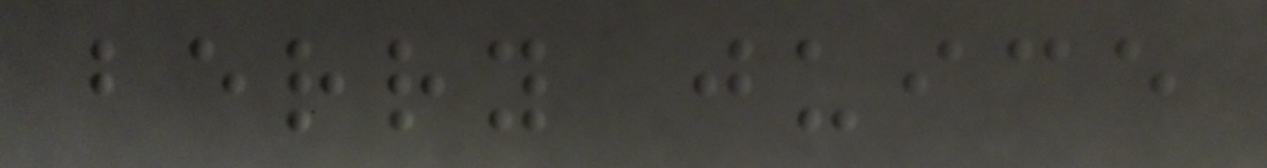berry juice
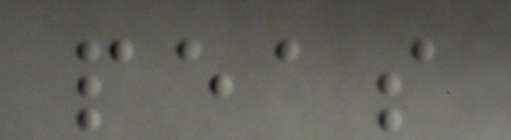peas
